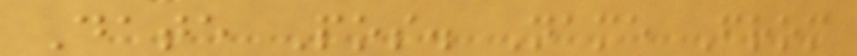Date Pos. Name From
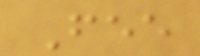Fee
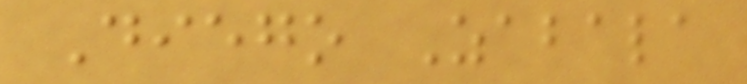Diego Zabala
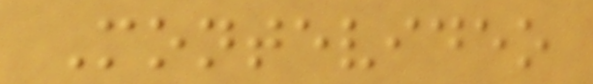Montevideo
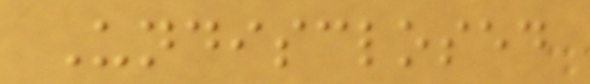Undisclosed
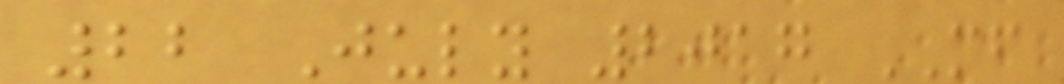22 July 2017 MF
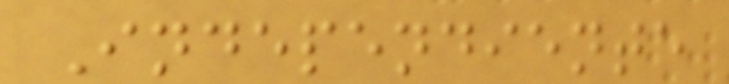Independiente
